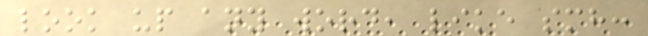look up any word, like smh:
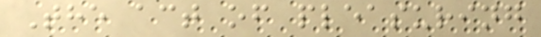The act of pleasuring
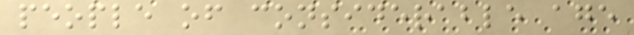people of considerable age
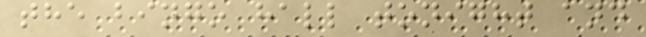the bingo hall tonight and
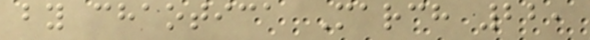by chaotica March 22,
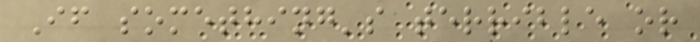If something's terrible or
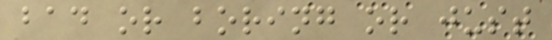bad or boring or just
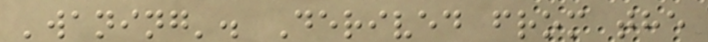'waning'. Derived from the
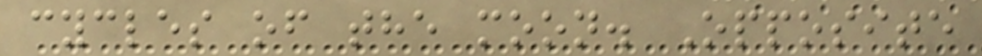cycles of the moon. Opposite
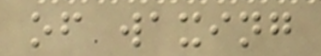of waxing
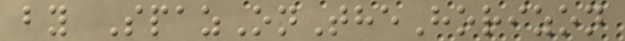by SpazOnTheHorizon
